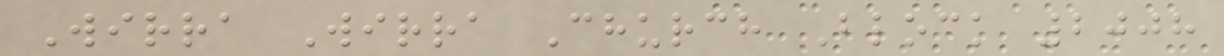Wirra Wirra Church Block 2008
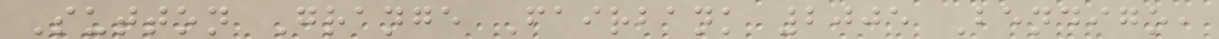Sutton Grange Fairbank 2005 Bendigo,
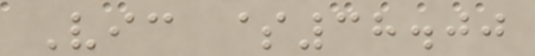Vic $38.00
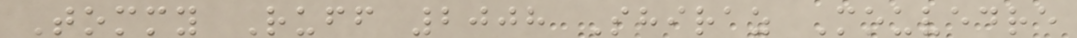Tommy Ruff 2008 Shiraz Mouvedre
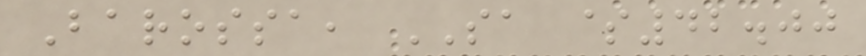Barossa, SA $42.00
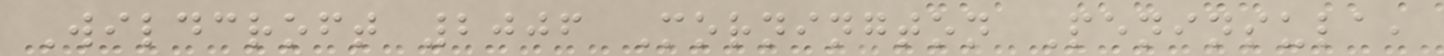Wildcroft 2006 Mornington Peninsula,
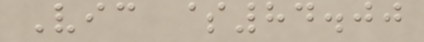Vic $84.00
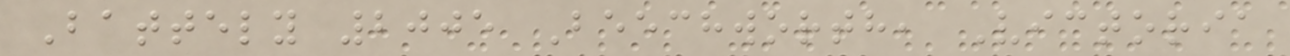Battely 2005 Beechworth, Victoria
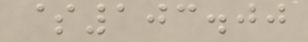$103.00
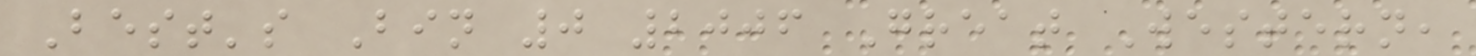Best's Bin 0 2006 Great Western,
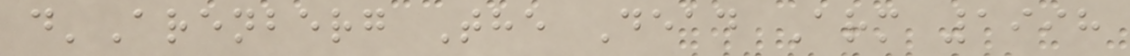d'Arenberg The Dead Arm 1998
